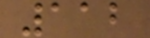112
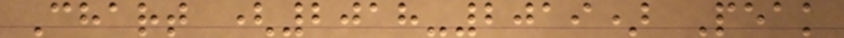Chart (2018-2019) Peak
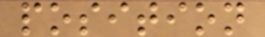position
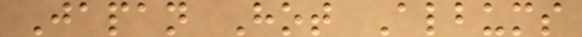Japan Hot Albums
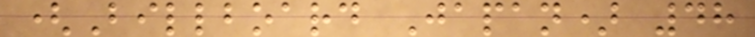(Billboard Japan) 48
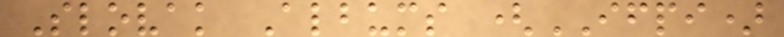Slovak Albums (IFPI)
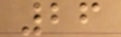26
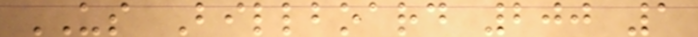US Billboard 200 1
